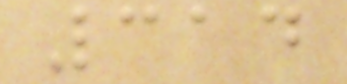314
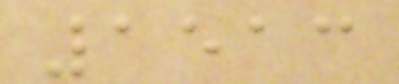1513
